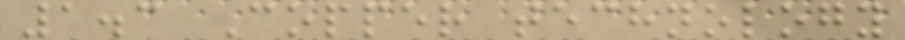1.3 Copper technology
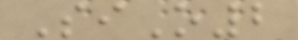SiO2
